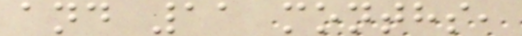and 11 months,
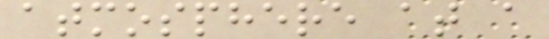atmosphere at a
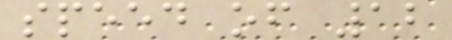speed of 12
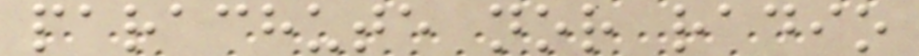parachute nor radio
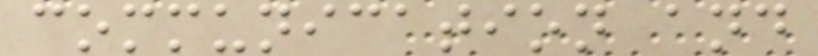communication and
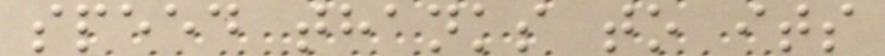speed thanks to its
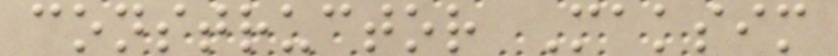constructor Maksim
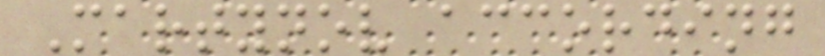Martynov according
